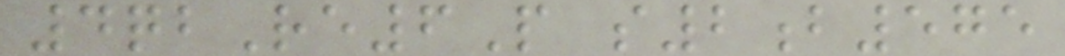4qbRe6P s2b575
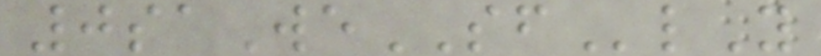0saWeSFlY
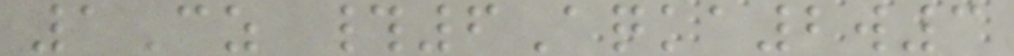1Cz #6Aqka2w3
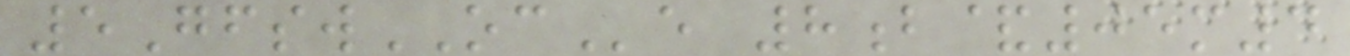5GfswOCe 8b&05m4
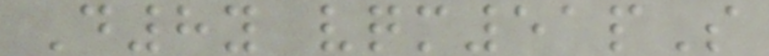D8y vqm51pS
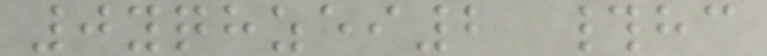0yqhzei2 #hc
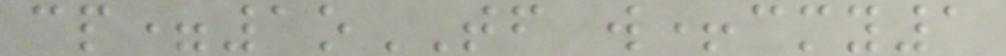cp=1oTF w+cmy1
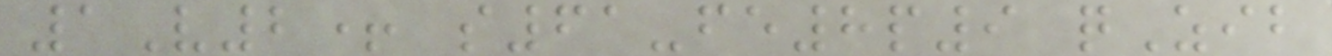1V2+ s61-fe8p9 qZib
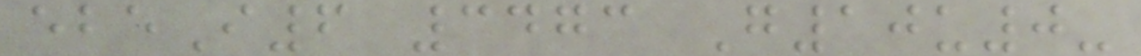ebeI6 3473 G10u0-
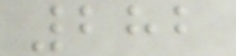282
